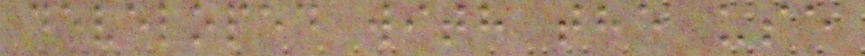developed with the use
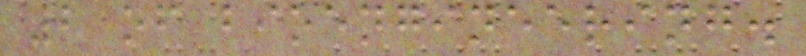2 of bioengineering.
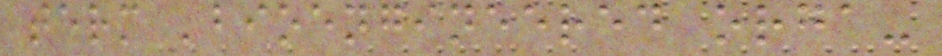term 'bioengineered orga-
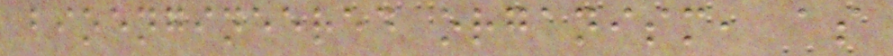bioengineered organism, as
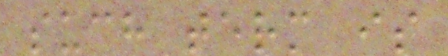such term is
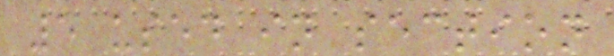5 used in section
